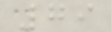79
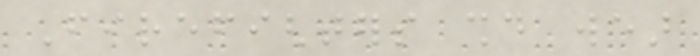Firefighters should wear
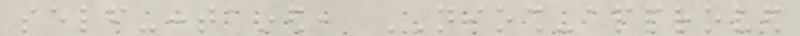self-contained, NIOSH-approved
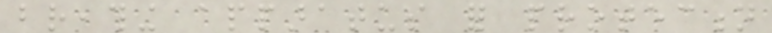breathing apparatus for protection
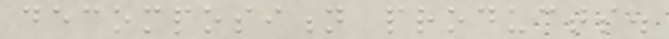decomposition products.
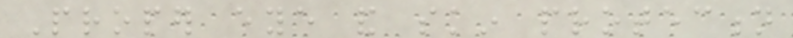Proper eye and skin protection
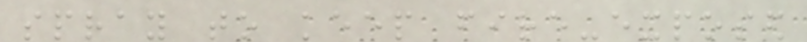spray to keep fire-exposed
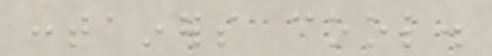containers cool.
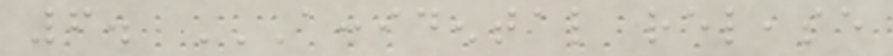6. ACCIDENTAL RELEASE
